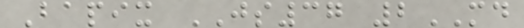Bapix JS37 2MD
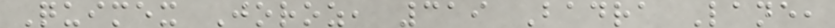Quimex Joroz, 319 Badra Lane,
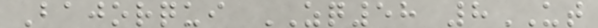Bajorqui ZQ58 8UT
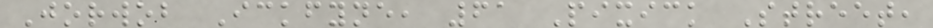Jorwob Ickfyne, 61 Pixick Street,
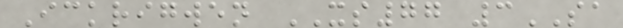Ickrigwen XS77 3SA
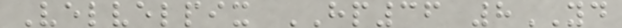Velvelpix HP36 8YD
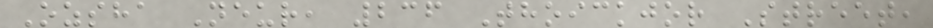Ozsha Neur, 236 Thoickjor Street,
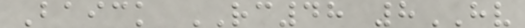Baick RC48 8HV
